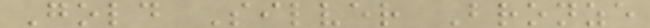Gold Silver Bronze
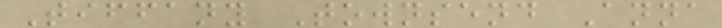Tiffany Townsend Anna
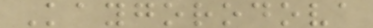Kaygorodova
